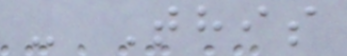- This
